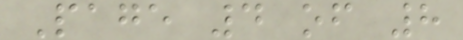Page 4 of 8
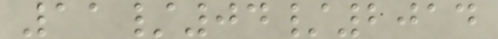11/04/2014
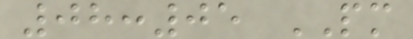08:05 PM
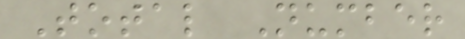Total Number
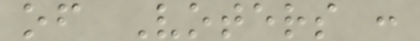of Voters :
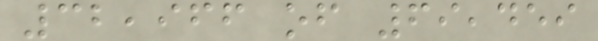32,966 of 69,459
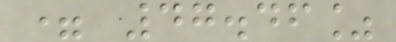= 47.46%
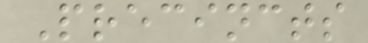Precincts
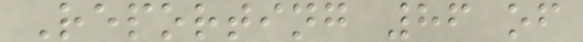Reporting 86 of
